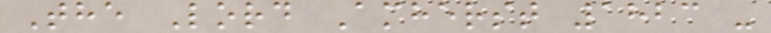The Lord Amherst 1823 -
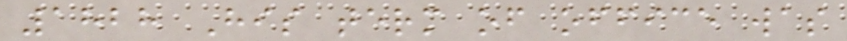1828 His term of office was
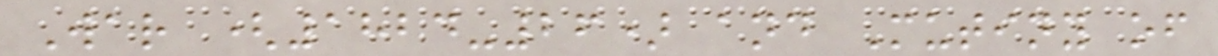War (1824-26) and Mutiny of
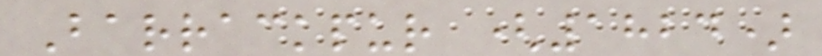Barrackpur (1824)
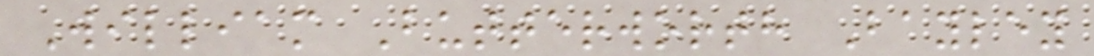William Butterworth Bayley
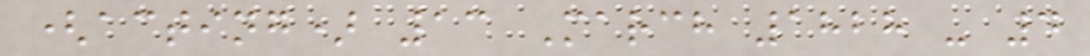(acting) 13 March 1828 - 4
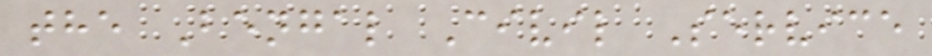the Bengal Civil Service
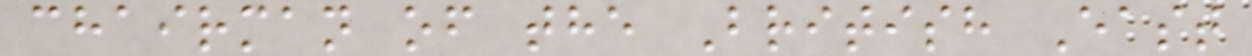chairman of the British East
